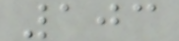103
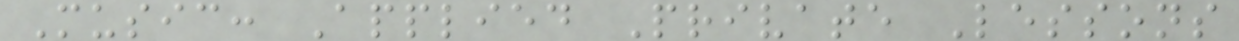Music: Applied Private Lessons
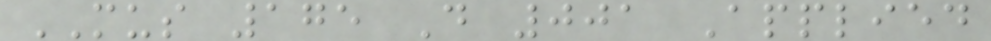MUS 175 D 001 Applied
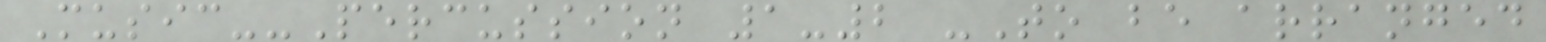Music--Percussion 1-2 -To be arranged
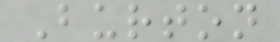Burton
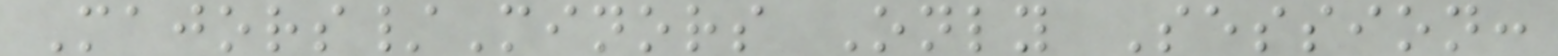Majors/Minors Only Session:
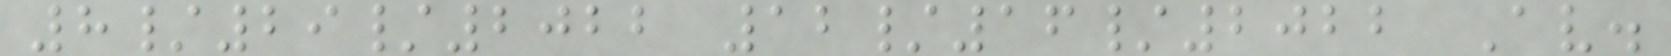8/29/2022 12/16/2022 Av.
